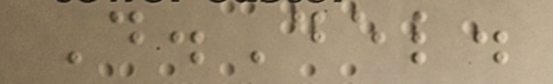D.Del.
